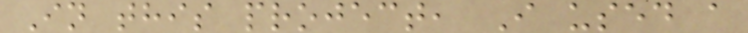In this project, I used a
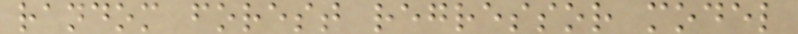random forest regressor model
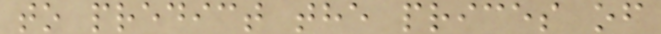to predict the prices of
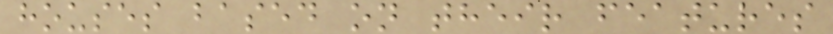houses based on their features
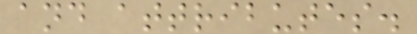and attributes.
